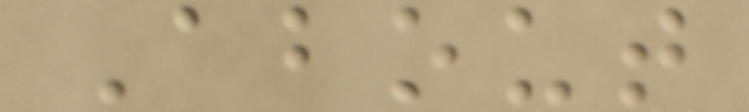About
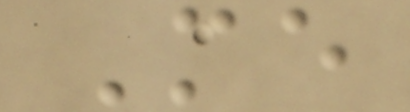Me
